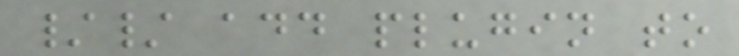// add plugin to
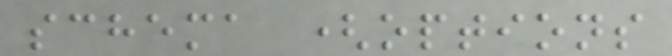schema (options
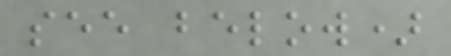see below)
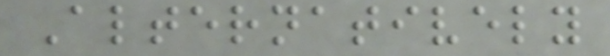Alternatively
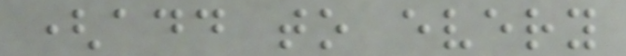(add to every
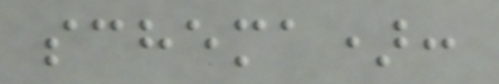schema):
